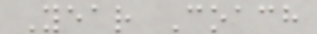Year Coach
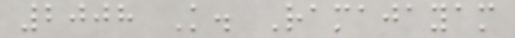2008 K. Ramajayam
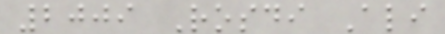2009 Rosdi Ali
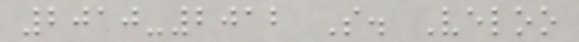2010-2012 S. Veloo
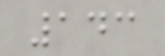143
